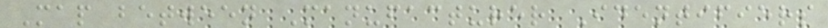Map between Manufacturer Identifiers
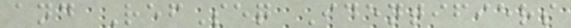and RefSeq Identifiers
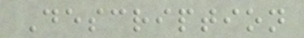Description
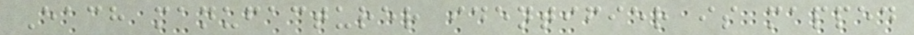Each manufacturer identifier is mapped
